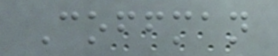Coffman
